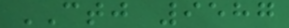CTJ 9587
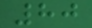80
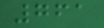761
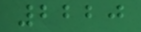2220
